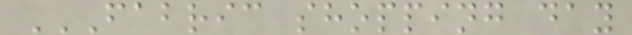FABRIC SHOPPING DAY
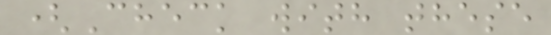(Check with these
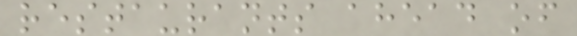restaurants ahead of
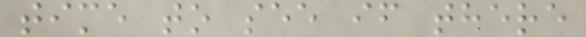time to see if there
